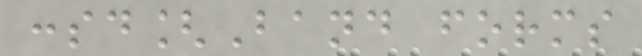:sd[Band forms
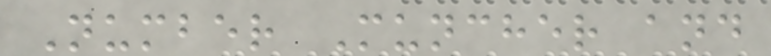Number Muncher and
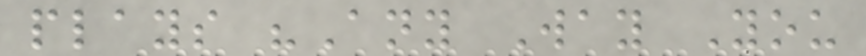plays "Any Way You
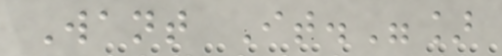Want It."]
